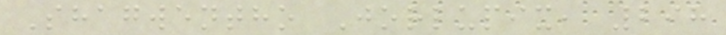Shagwentho Jorlupix, 298
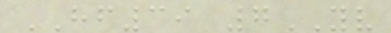HF39 7YV
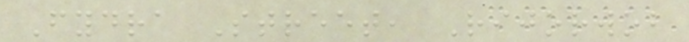Fydra Street, Rijorwob
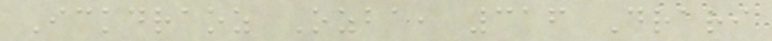Ickdraoz Ozba, 316 Drari
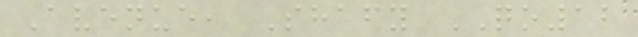Avenue, Shafy QO12
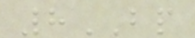8BP
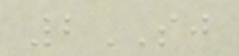2SJ
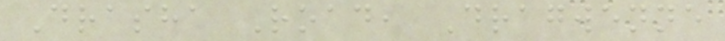Drasha Road, Dragwenne
